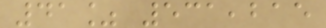41% 531,215
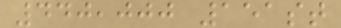440,000 151st
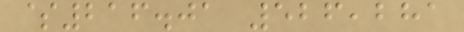$216.01 526,281
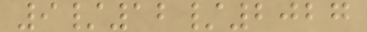9/12/2027
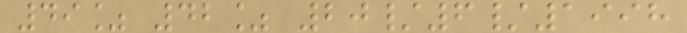49% 42% 20/6/1998
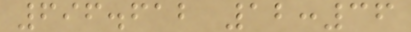696.612 12:36
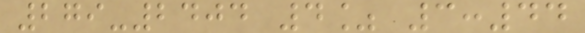279-2404 4% 3:44
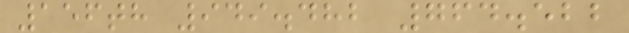156th 949.482 764.522
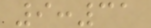9:31
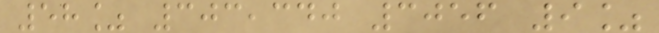58% 303,340 3056 9%
